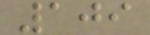109
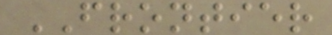FRONTIER
